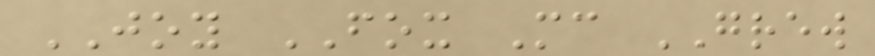JOY FOX Mc GREW
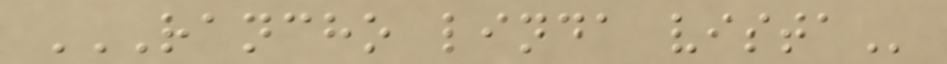RANCHO LINDA VISTA
